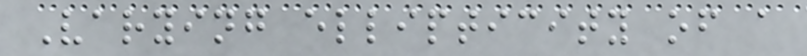Varying ellipticity of a
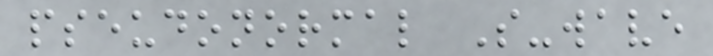pseudonormal S-wave
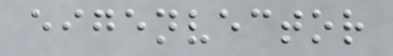eigenvector
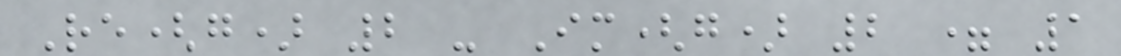Re(g) 2 - Im(g) 2 = 1
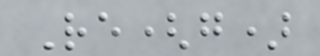Re(g)
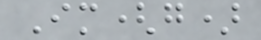Im(g)
